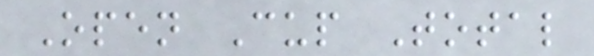Open Cup Total
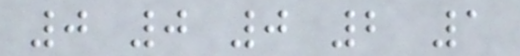0 0 0 2 1
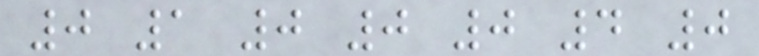0 1 0 0 0 4 0
